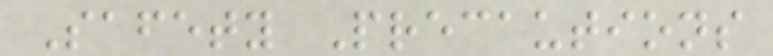Safety Precautions
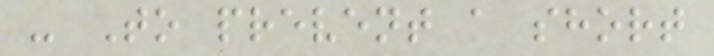- To prevent a short
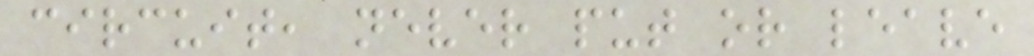circuit, never put or leave
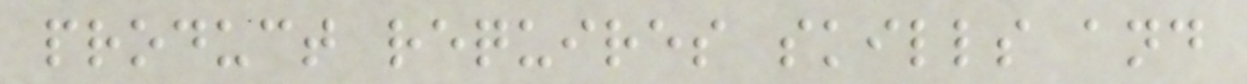product requires skills and
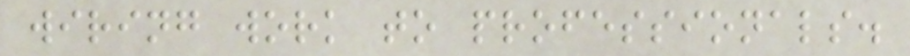wiring work to professionals.
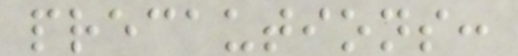precautions:
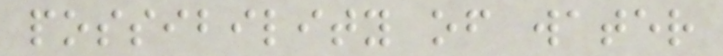possibility of water
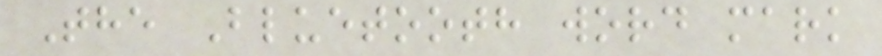The Bluetooth word mark
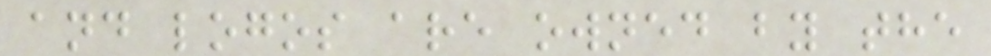and logos are owned by the
